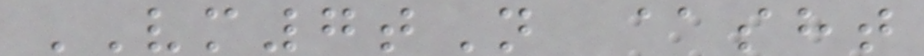VM7tN @sht
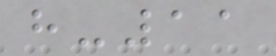h-11
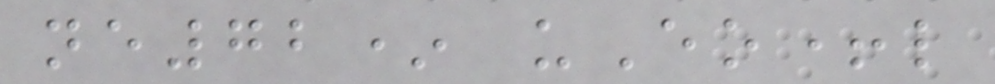ne72* uEo+l
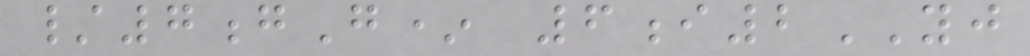/7gG* 6i2YJ
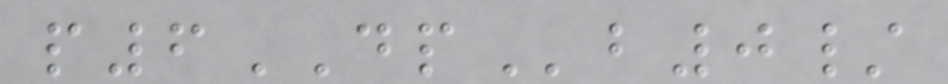p6DPb0/
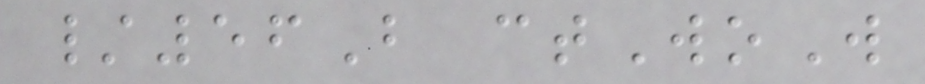/56B ctWoW
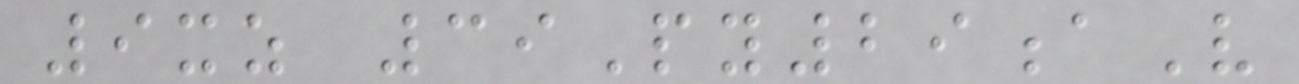9xz 39Py29aV
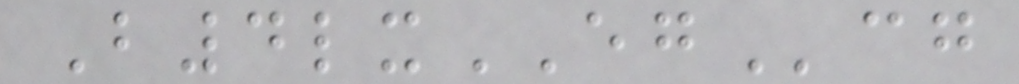B4lxEGcg
